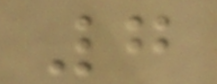7
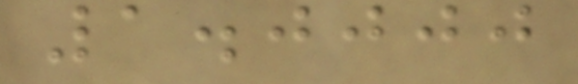1.0000
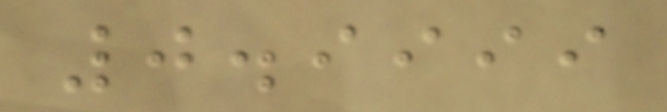0.9999
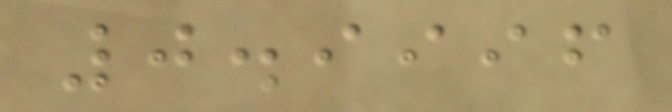0.9996
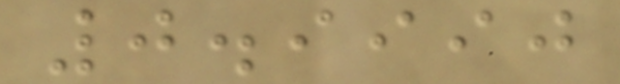0.9990
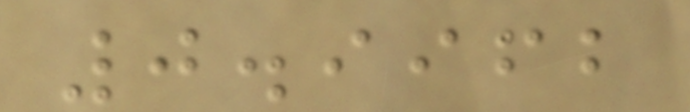0.9962
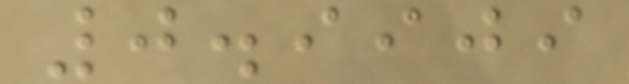0.9909
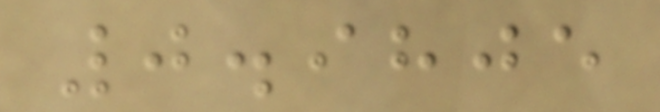0.9805
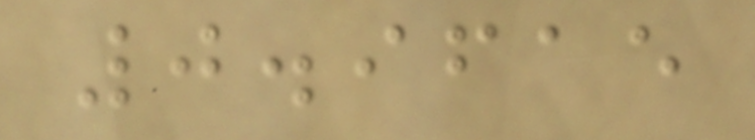0.9615
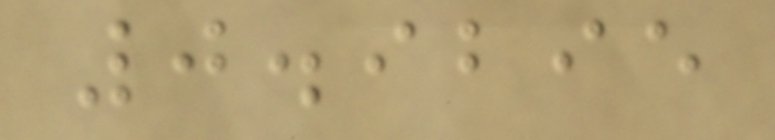0.9295
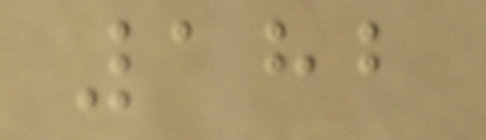182
